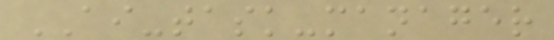AI-task-manager
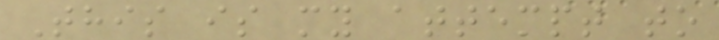This is my attempt to
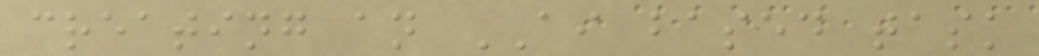creating an AI based task
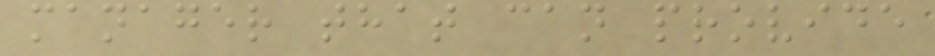manager that can provide
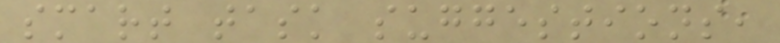smart task suggestions,
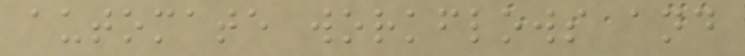automate workflows and
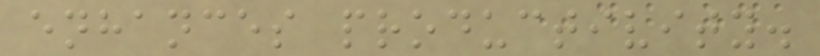enhances productivity.
